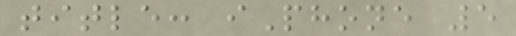title: iPhone 5
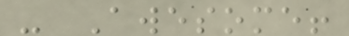- Awesome!
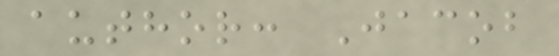author: Jacob
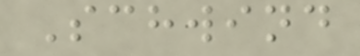Schwind
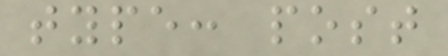type: post
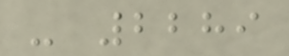- 2289
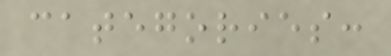categories:
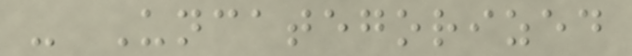- Uncategorized
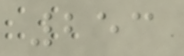253
